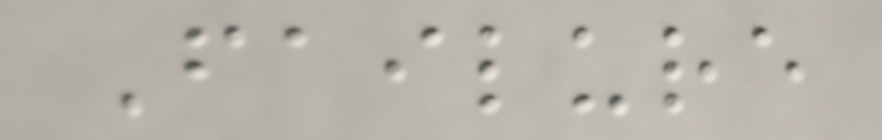Failure
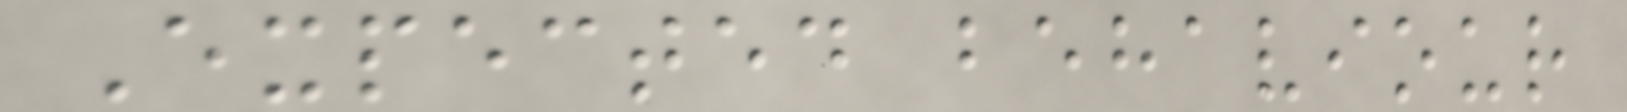Expected behaviour
